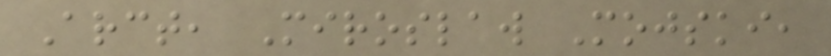Arct, Miroslaw Mojski,
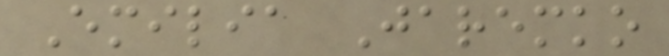Emilia Jaremko
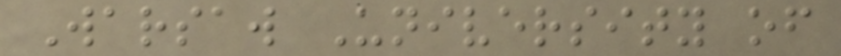Warsaw University of
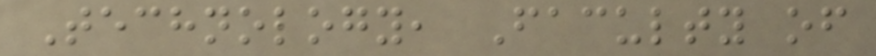Technology, Faculty of
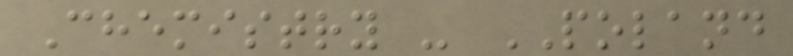Chemistry - POLAND
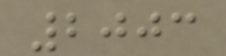2003
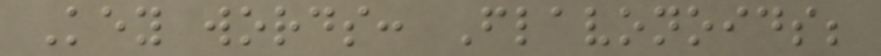Key words: Flavonoids;
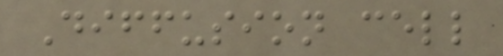Diffusion cell
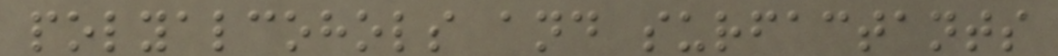polyalcohols and surfactants
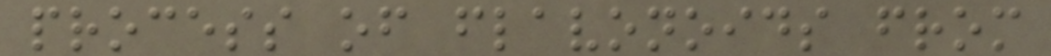process of flavonoids from
